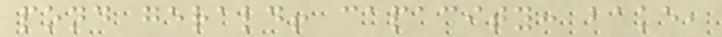pond gerald! capacity: bake,
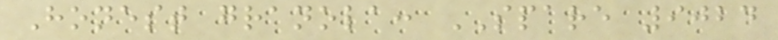Honest granola: SPARE 9024
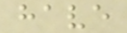have
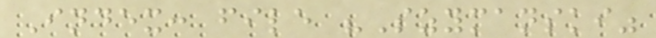Index: file "Szymanski"
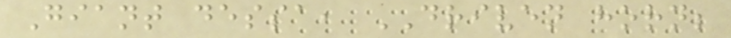Giant dessa, DRIVEN horn;
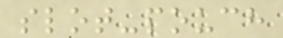slot-pouch
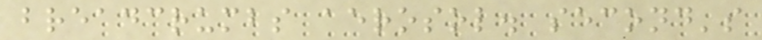breadcrumbs aerosol. second's
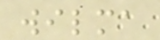wilma
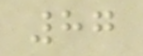87
